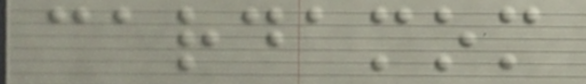cardamom
